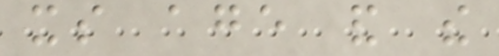its age and the
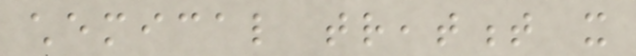chemical treatment it
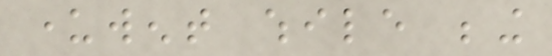underwent while being
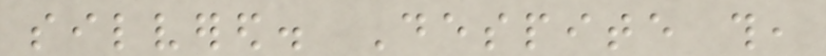silvered. Despite this,
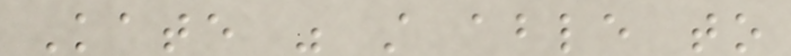Kate was still able to
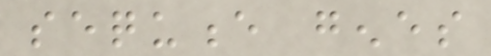sequence genes
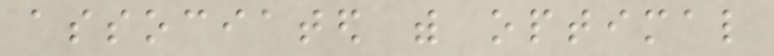associated with optimal
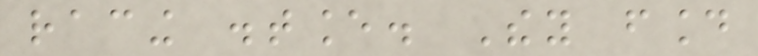racing distance. They found
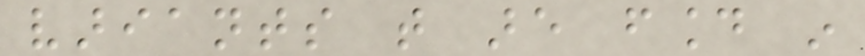variants that are found in
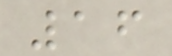16
